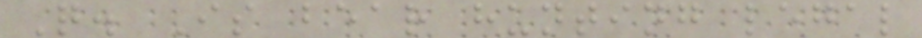Q. Is bear hunting legal
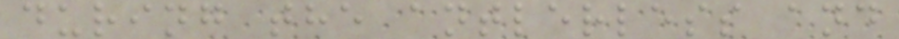during the antlerless and
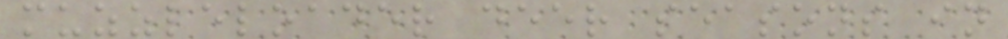muzzleloader deer seasons in
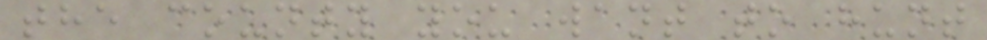the county you want to hunt
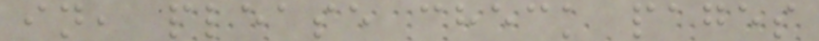in, please check pages
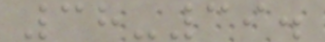38-39.
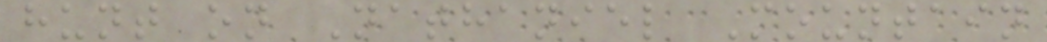hunt on Nathaniel Mountain
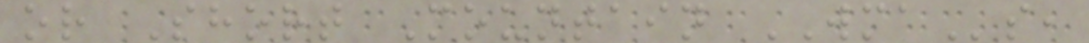or Short Mountain WMAs,
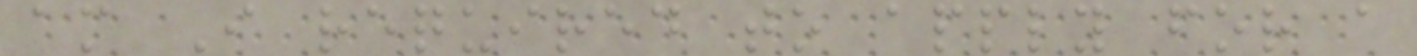am I required to apply for a
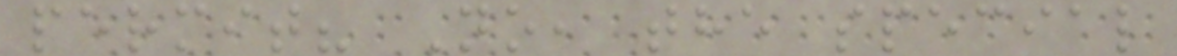permit? No, the special
